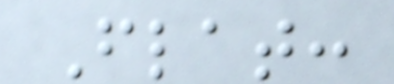Flat:
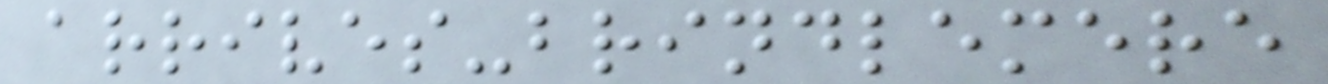arrives-brindlemere
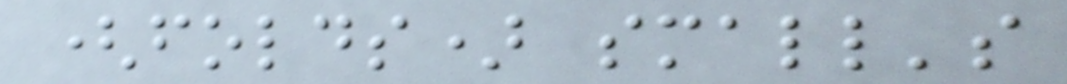(folds) small's
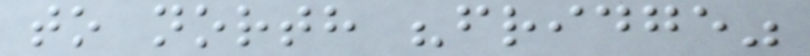to north "fridge"
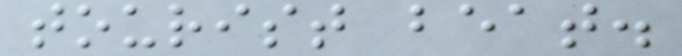tourist beat.
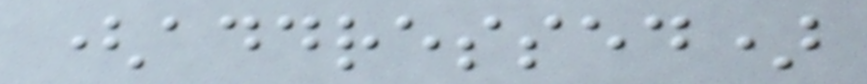(addressed)
